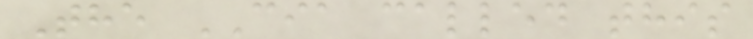The CIA called this
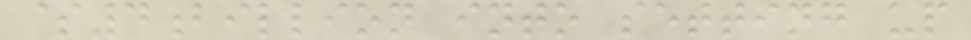$4billion into setting up
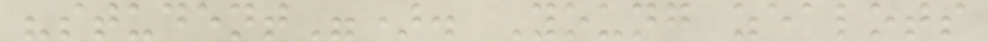"student"). Young zealots
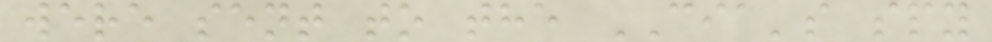were sent to the CIA's spy
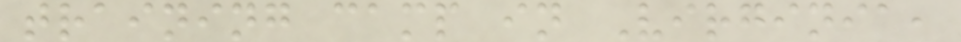training camp in Virginia,
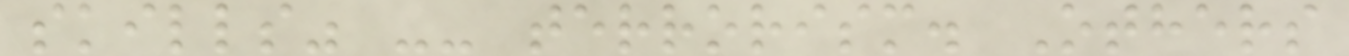skills" -- terrorism. Others
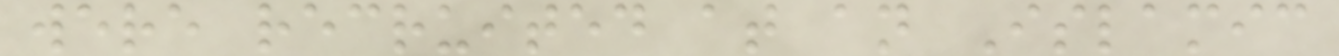were recruited at an Islamic
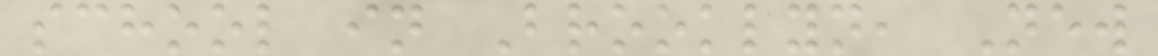school in Brooklyn, New
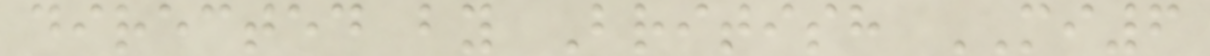directed by British MI6
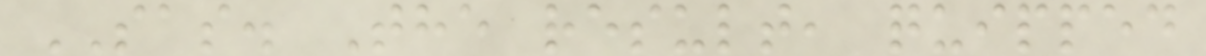SAS. The result, quipped
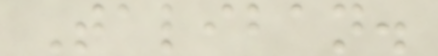Taliban.
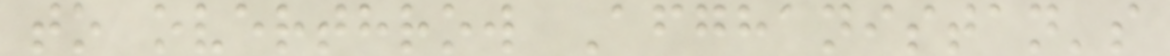to overthrow Afghanistan's
